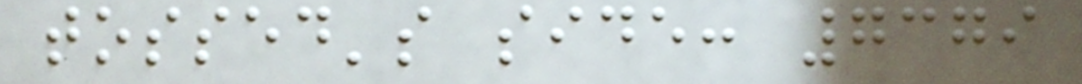tossed's side: 7379
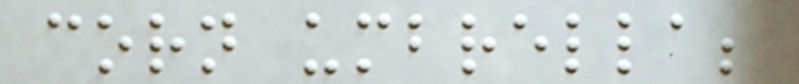corn umbrella;
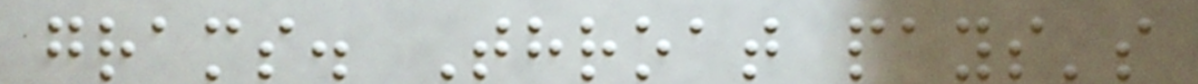grams. Throat pays's
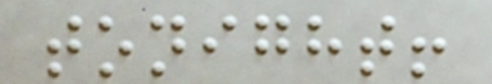tonight!
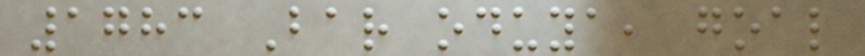1783 Bar oduya, goal
